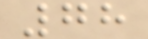78
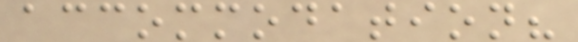accommodation?
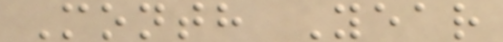Month Year
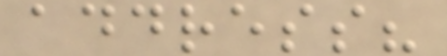address?
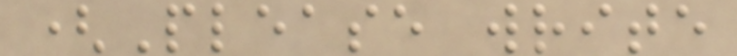(Please write
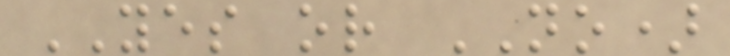YES or NO)
